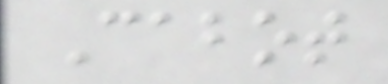Cabot
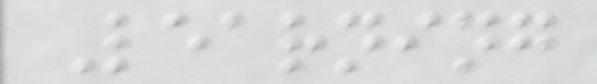Learning
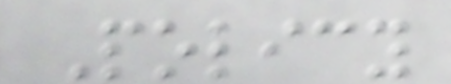Policy
